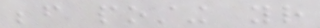before posting your
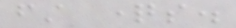first questions.
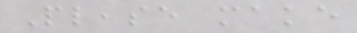Please make
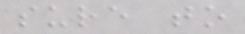sure to
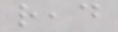read
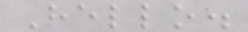Hello.
